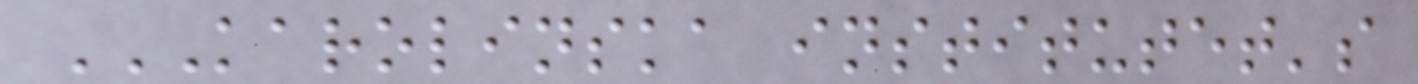KAROLINSKA INSTITUTET'S
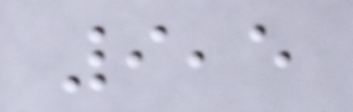9,5
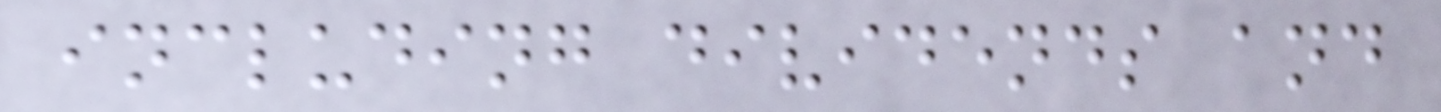including dividends and
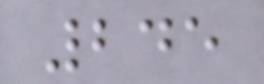245
